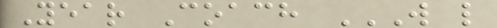Year Coach W L
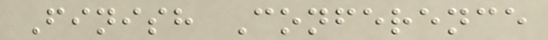Finish Conference
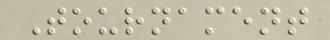Tournament
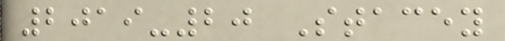2019-20 Stacey
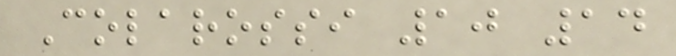Colarossi 10 14
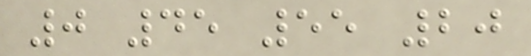0 45 55 20
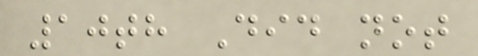10th Did not
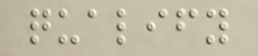qualify
